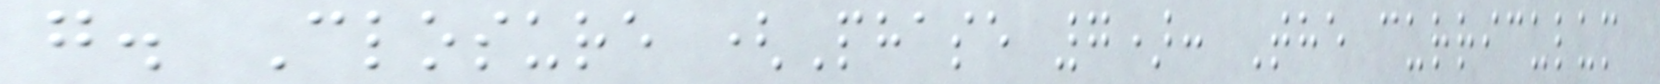g. Closure (Phase 7): The curriculum
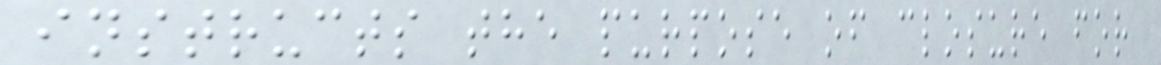instructs the purpose of closure for
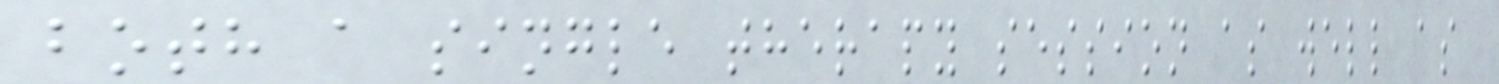both a single therapy session as well as
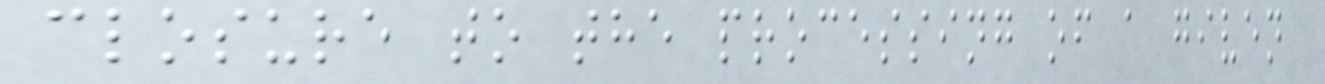closure to the processing of a given
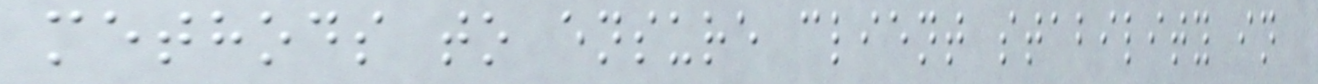methods to ensure client stability in
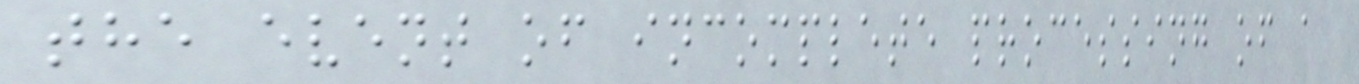the event of incomplete processing of a
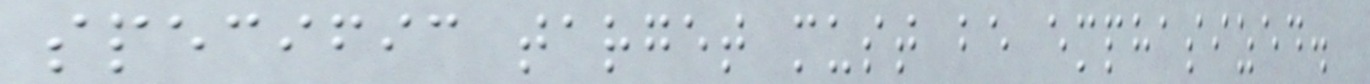specific target must be emphasized.
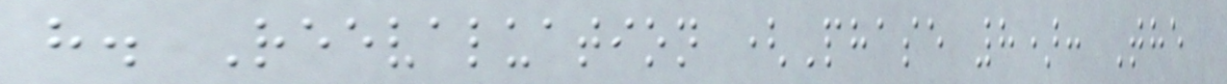h. Reevaluation (Phase 8): The
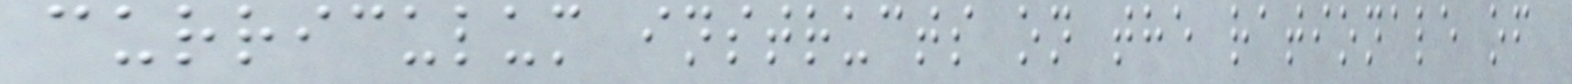curriculum instructs on the rationale of
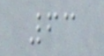63
